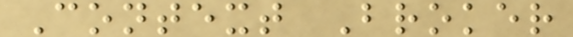Context Broker
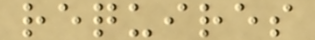requires
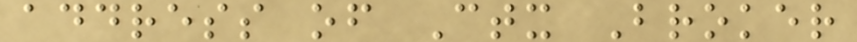address of Ctx Broker
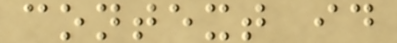context id
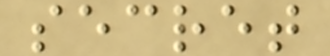secret
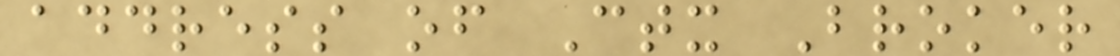address of Ctx Broker
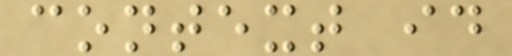context id
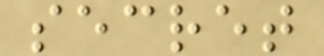secret
